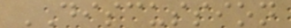DISCUSSION
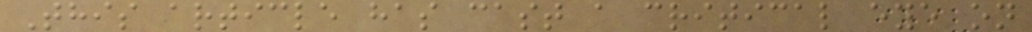This article has cast a critical eye on
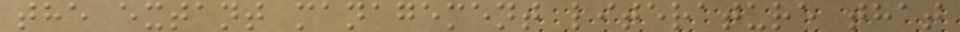the extant management literature that
